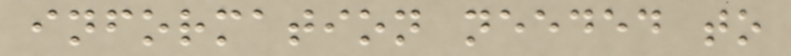information needed to
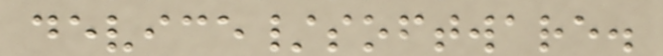device/software.
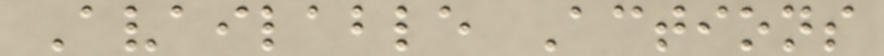Available Actions
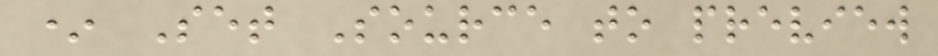* Set Source to preview
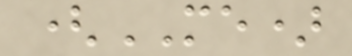(ME)
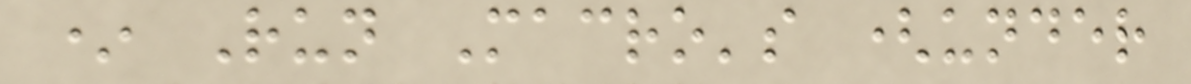* Run Macro's (under
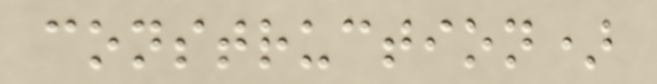construction)
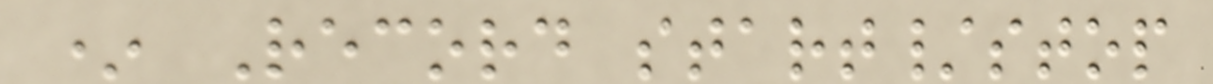* Record start/stop
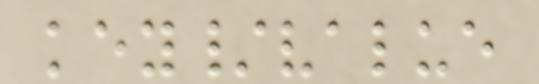key/value
